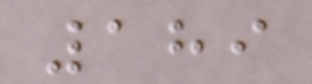189
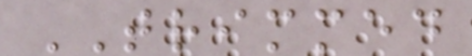TRIMMED
